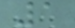1
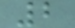2
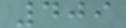409
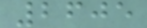2605
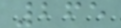265
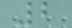2
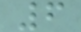6
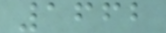1662
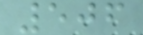506
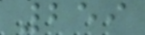259
